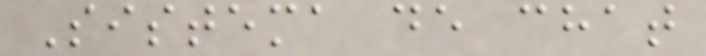Sistema de chat
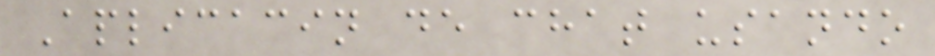Aplicacin de chat usando
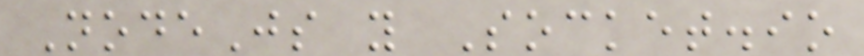NodeJs y Socket.io
